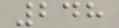248
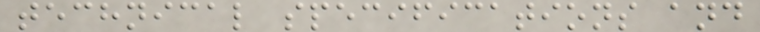technical specifications and
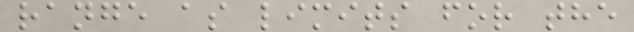range as limits for the
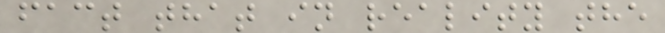fact that in reality the
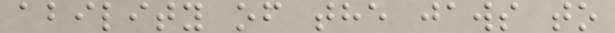ability of the jaws to
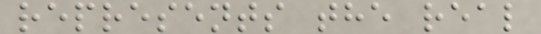represents the real
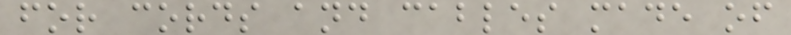for cords and cables made of
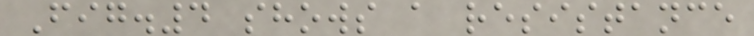Fig.4 shows a resistance
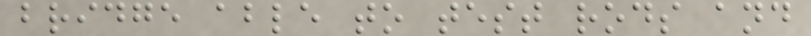bridge able to test rods and
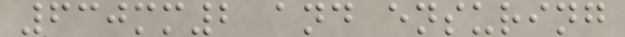630mm2 and ensuring
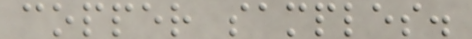copper samples.
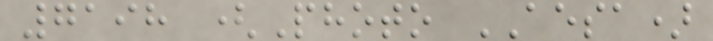7198 (Photo AESA)
